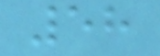58
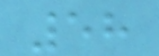58
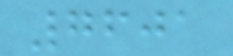7601
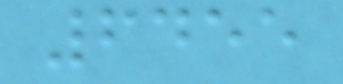6455
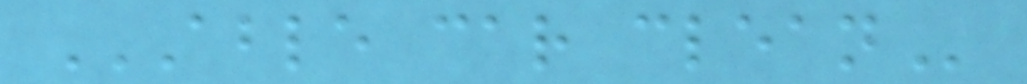ABLE CAR CLEAN
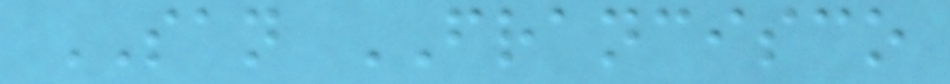SAN FRANCISCO
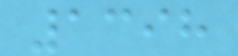1398
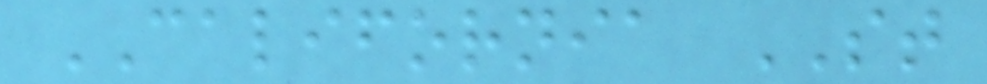CALIFORNIA ST
